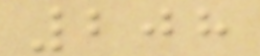208
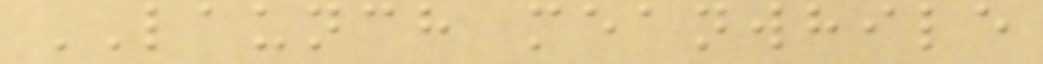LAUNCH meanwhile
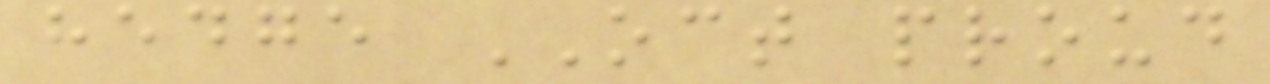hedge OCT proud
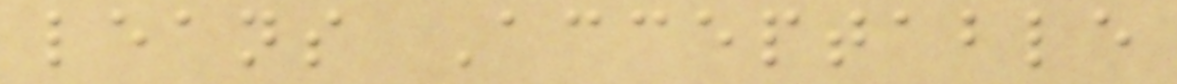leans Acceptable
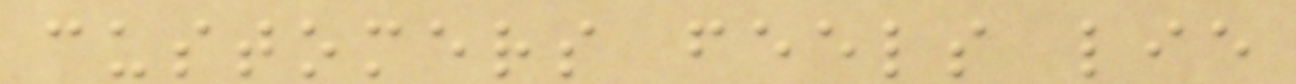customers feels lie
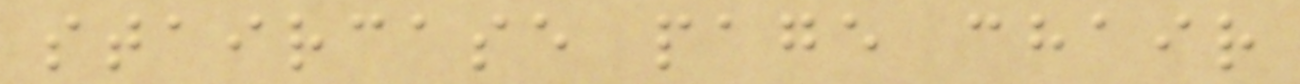staircase page chair
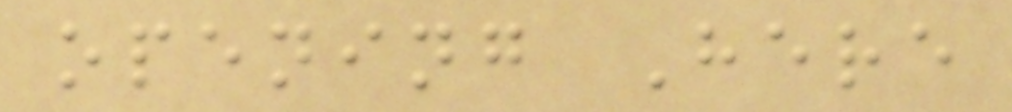opening Here
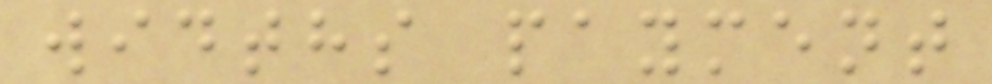widths payment
